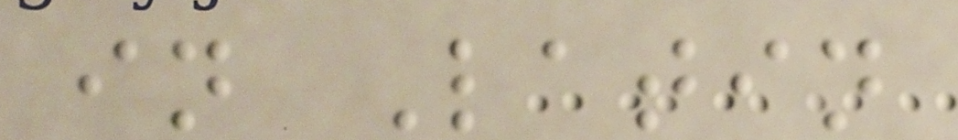in Latin
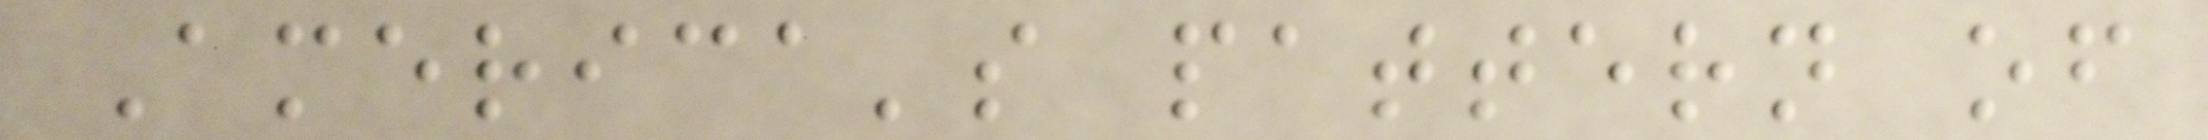America's pattern of
